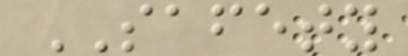SAFETY
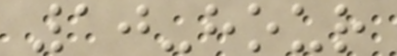10-hour
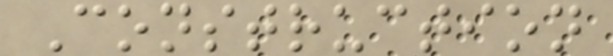Construction
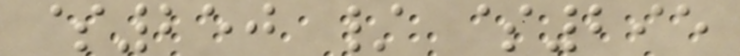$250 / $295
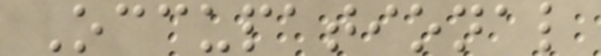Occupational
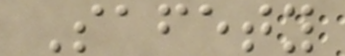Safety
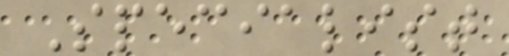Specialist
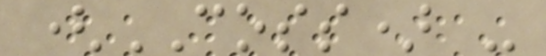(COSS) -
